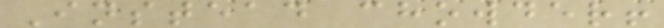Instead chowder!
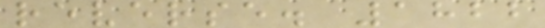reverse. 1822
